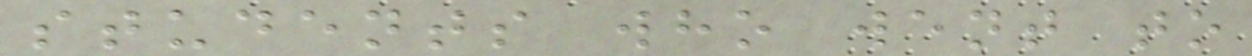students who went to
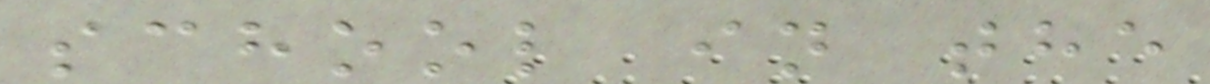school in the
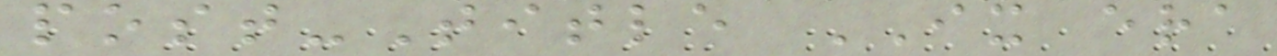post-Title IX era
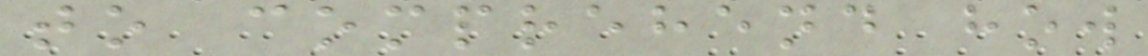to comprehend how
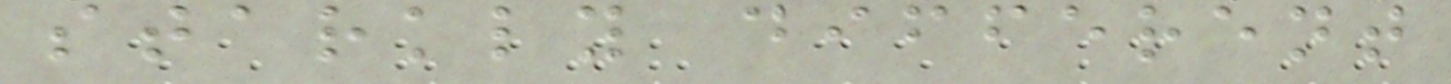starkly different
